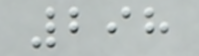298
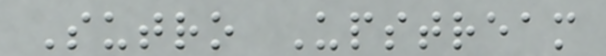Sutro Upstream
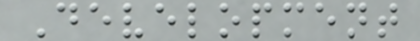Development
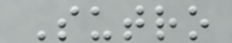Sutro
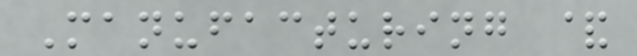Manufacturing &
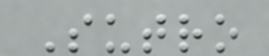Sutro
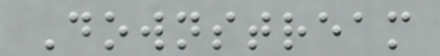Downstream
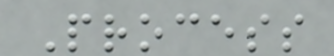Process
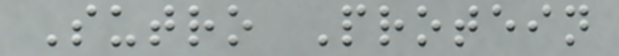Sutro Protein
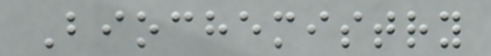Biochemistry
